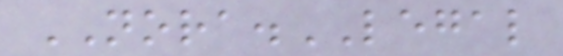NORA.LEGAL
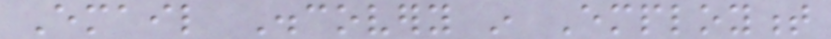Email Discovery in Employment
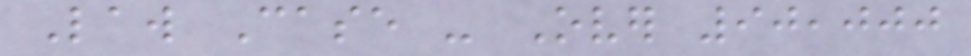Law Case - Over 90,000
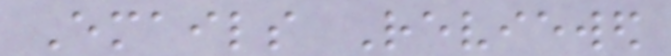Emails Reviewed
